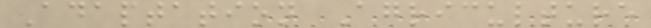Adaptation Agriculture
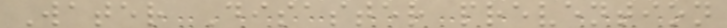Water Disaster prevention
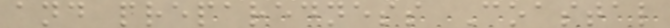and preparedness Coastal
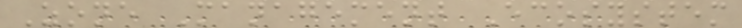Zone Management Ecosystem
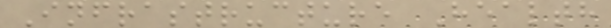Infrastructure Health
